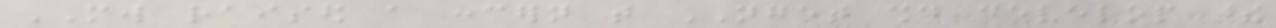MW raised a concern that NGET should develop these
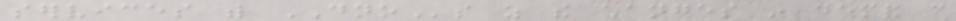services with DNOs as the changes in demand can
